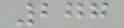277
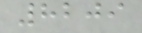8209
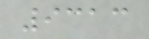9313
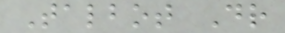Talbot Dr
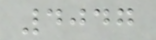4047
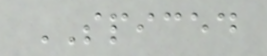SPICED
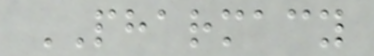PHARMACY
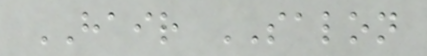HAIR SALON
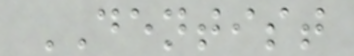DENTIST
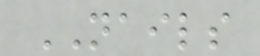NAILS
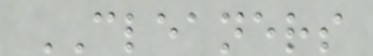CLEANERS
